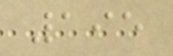195
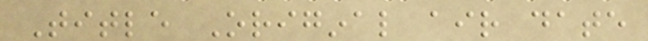Title Original air date
